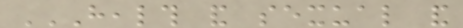HEALTH AND SEXUAL AND
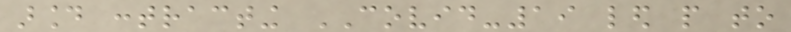around contracting COVID-19 led people to
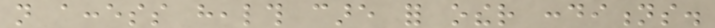not access health care for other conditions.
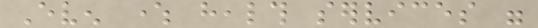Even where health services were
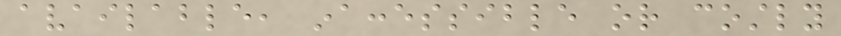available, inaccessible or costly
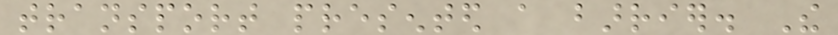transport presented a barrier. The
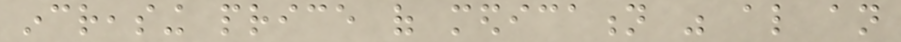increasing price of medication was also an
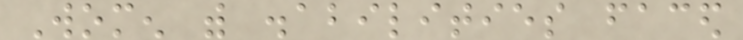Women with disabilities faced
